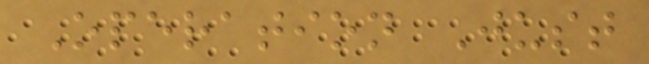Operation Just
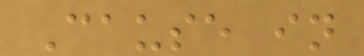Cause in
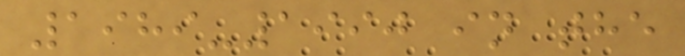1989-1990 in the
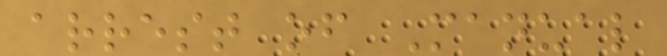arrest of Manual
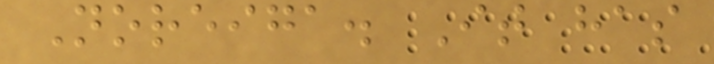Noreiga. It has
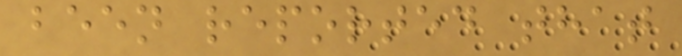been reported that
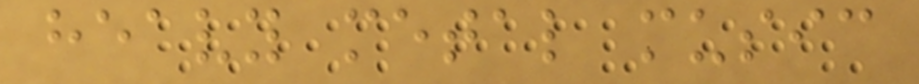heavy metal music
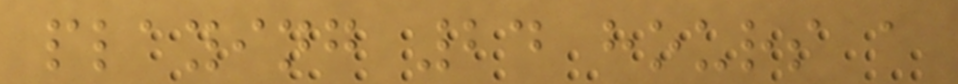playing 24 hours a
